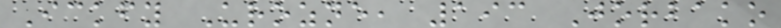Ickfy Urozne, 193 Jorbako
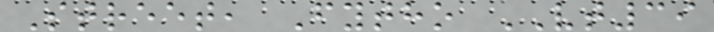Street, Fytho VT39
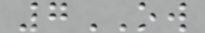7OW
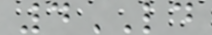4LD
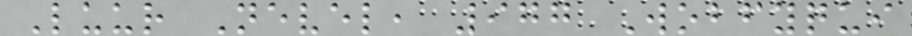Luur Nevel, 977 Wobfyqui
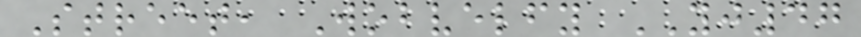Street, Wobvelfy YJ47
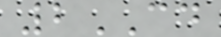2CD
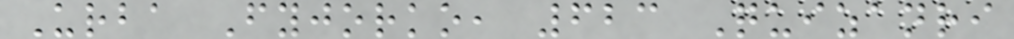Urba Fyjorko, 623 Quizanri
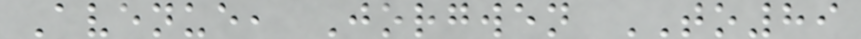Avenue, Jorgwen TO89
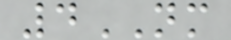4NM
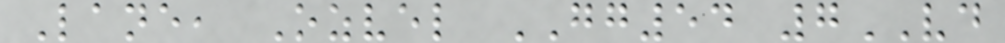Lane, Ozvel GG54 7VD
